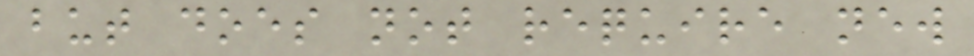but does not require new
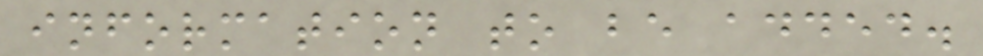information to be added.
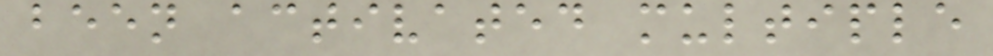been activated multiple
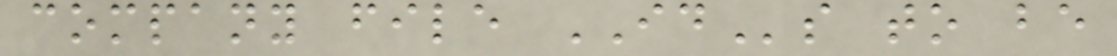company file IDs to be
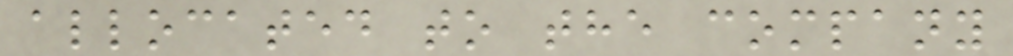allocated to the company
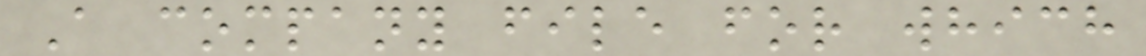A company file for which
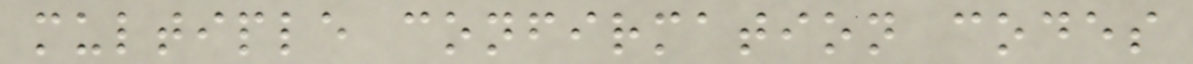multiple confirmation codes
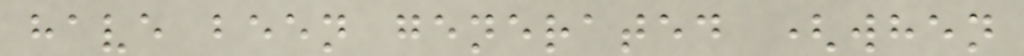have been generated (when
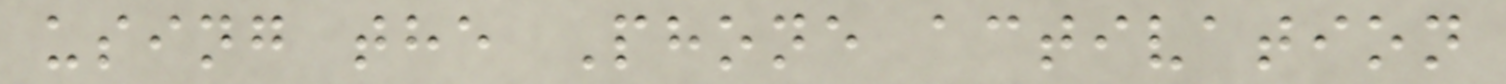using the Phone activation
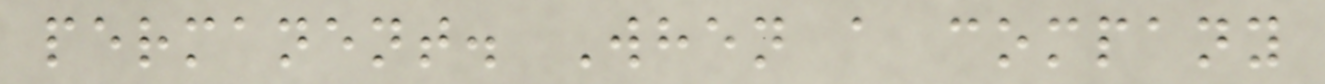permanent. When a company
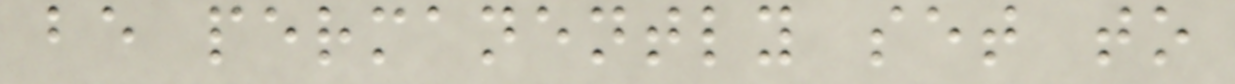be permanently set to
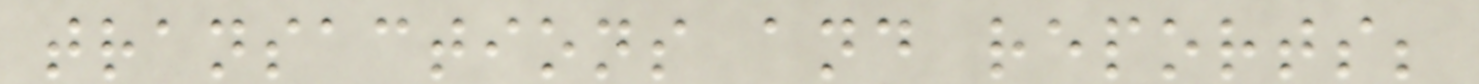transactions and reports;
